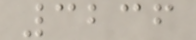3236
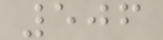506
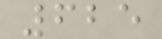625
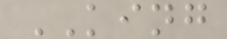KING
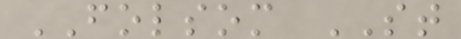FOLSOM ST
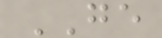GE
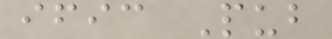ific Pub
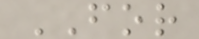FOR
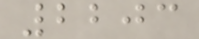2203
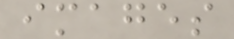images
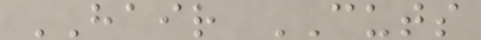HAIR CUTS
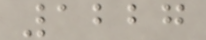1227
